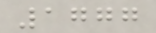1777
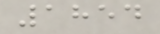1854
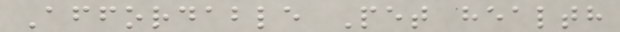Affordable Pet health
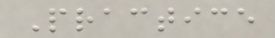Practice
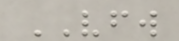VFW
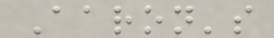Aaron's
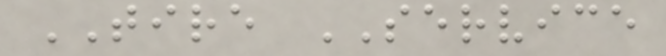TIRE SERVICE
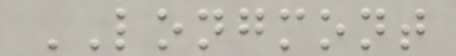LONGMONT
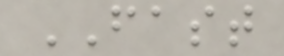FAST
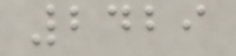2429
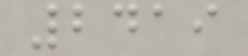2419
